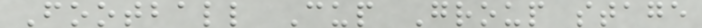Football Cup Group stage
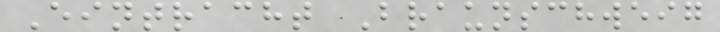Eintracht Braunschweig
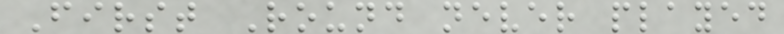First Round never played
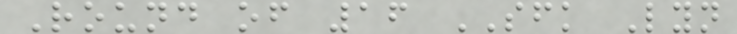Round of 16 SFK Lyn
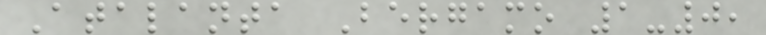Atalanta Bergamo 1-0,
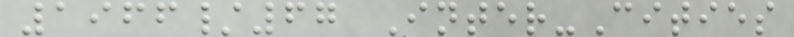1966/67 Inter-Cities
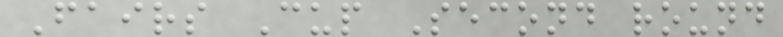Fairs Cup Second round
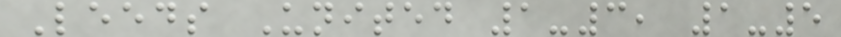Leeds United 1-3, 1-5
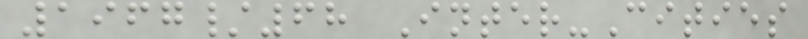1967/68 Inter-Cities
